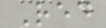Red
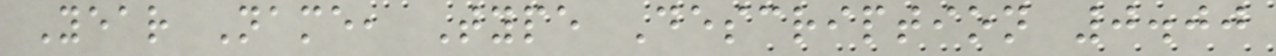Year Name, Type Description 0.00
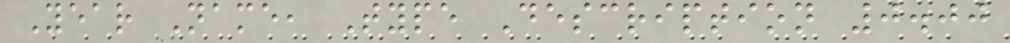Year Name, Type Description 0.00
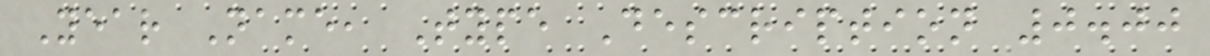Year Name, Type Description 0.00
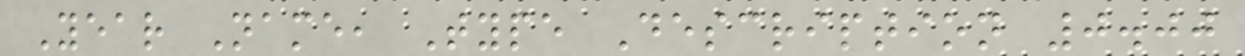Year Name, Type Description 0.00
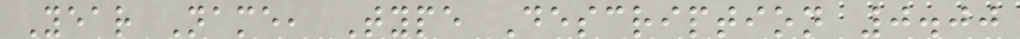Year Name, Type Description 0.00
